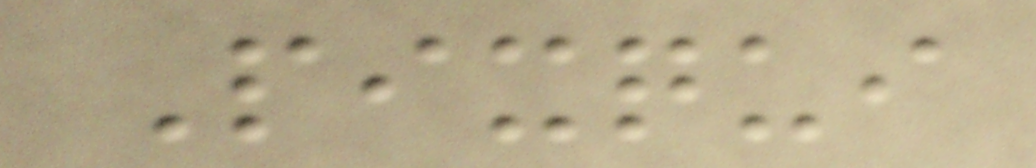Pixqui
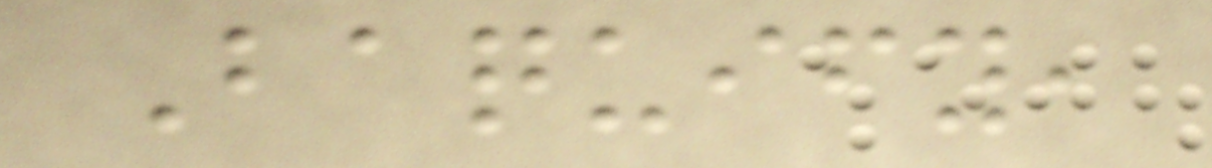Baquify,
